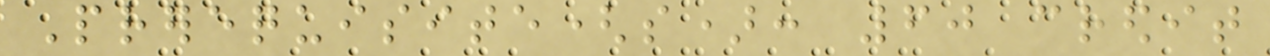Prerequisite(s): 60 credit
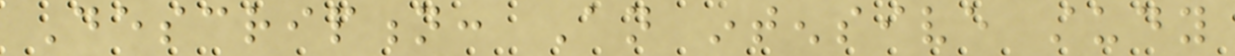Description: An intensive study
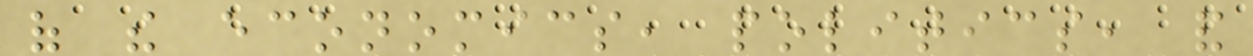of the economics, politics, and
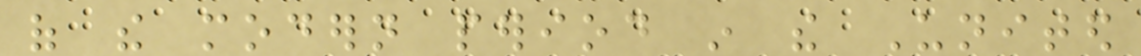of the modern period in the United
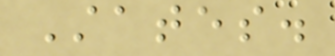States.
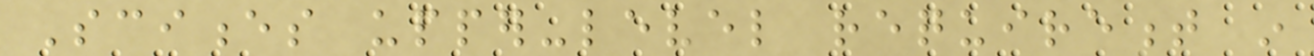Sciences upper-level requirement in
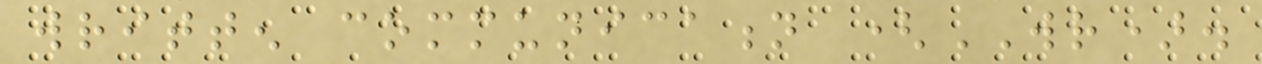written communication (WR).
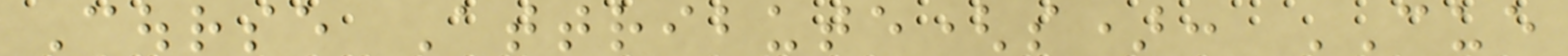Course Attribute(s): CUE
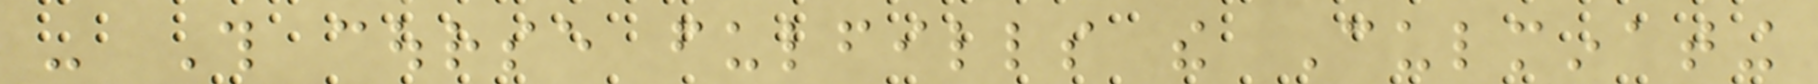- This course fulfills the Culminating
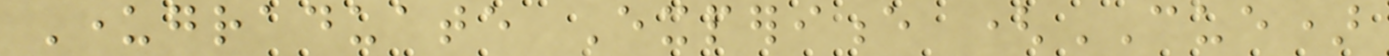Undergraduate Experience (CUE)
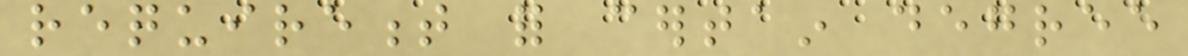requirement for certain degree
